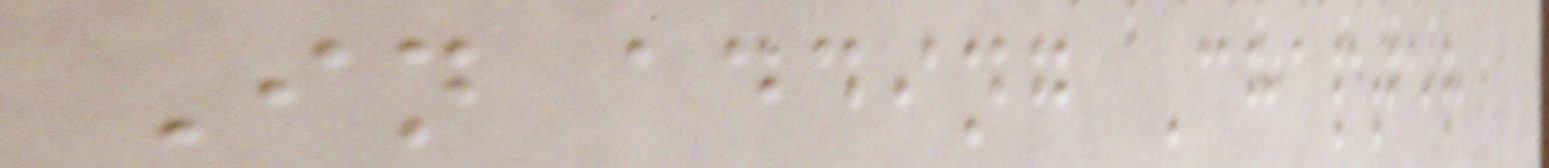In adding Chapter
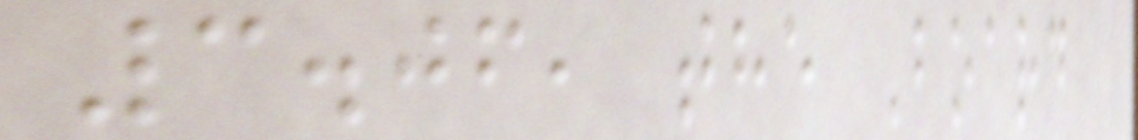3.06, the Board
